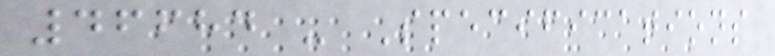46684 - Specifications
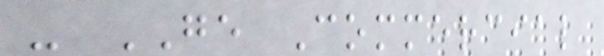- GE Commercial
